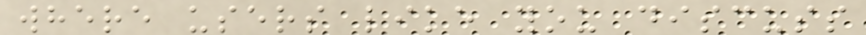where users like you discuss
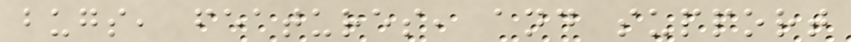bugs, features, and support
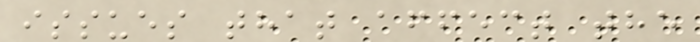issues that affect the
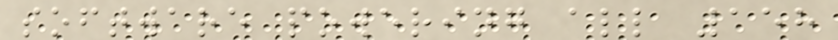software powering all 158
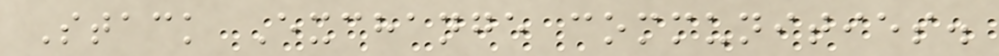Stack Exchange communities.
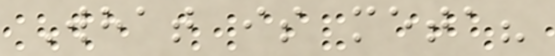What is meta?
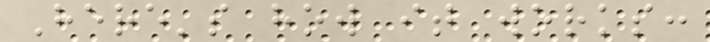Here's how it works:
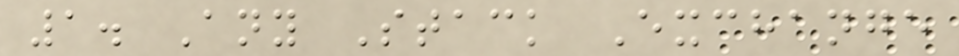1. Any Stack Exchange
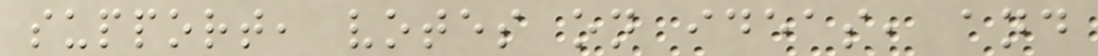support, votes on ideas, and
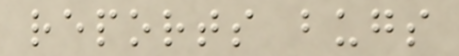reports bugs
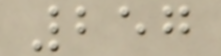257
